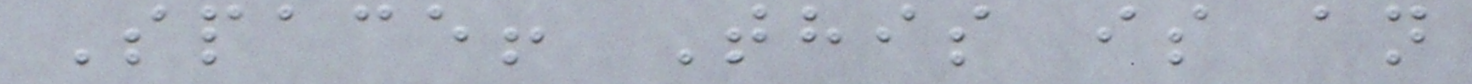Space! This is an
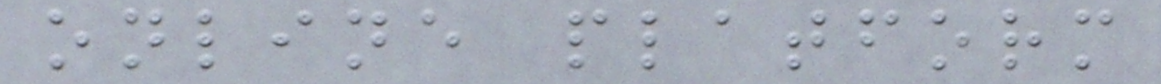online platform
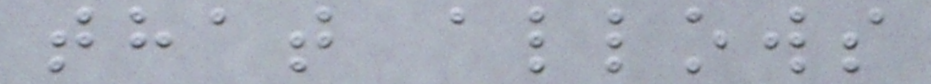that allows
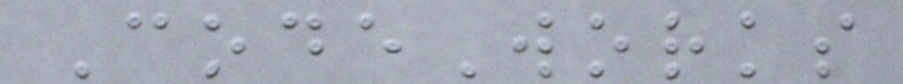CodeWorks
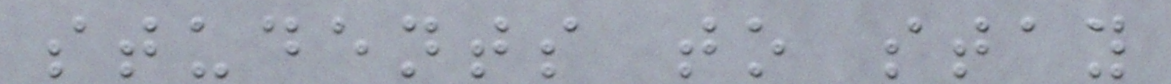students to stay
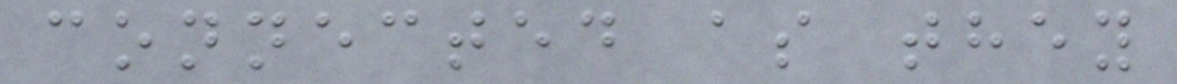connected as they
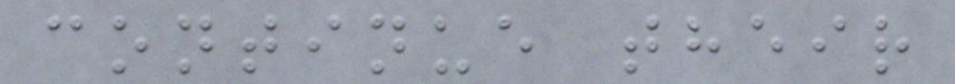continue their
